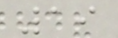19
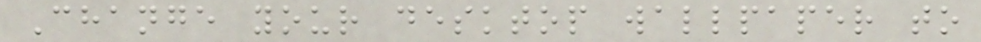Change your desktop wallpaper to
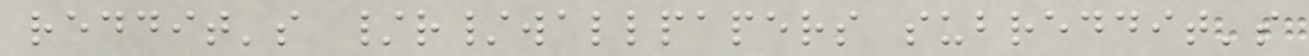reddit's /r/wallpapers subreddit's
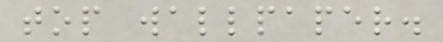top wallpaper.
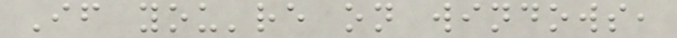If you're on windows,
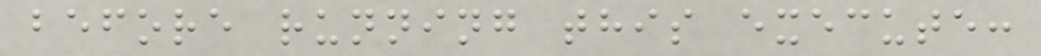before running this execute:
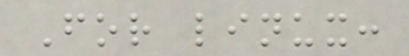For linux:
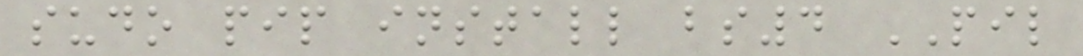sudo pip install bs4 PIL
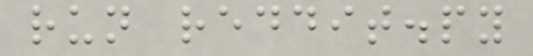run reddit.py
